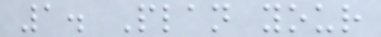1. Plan your
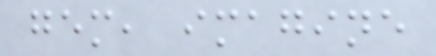gem, imagine
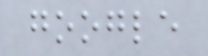google
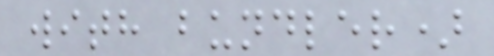with bundler)
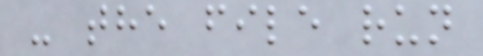- the file run
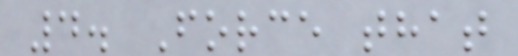4. Force that
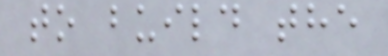to build the
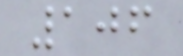106
